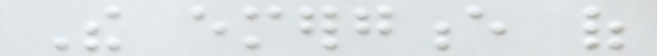The emergence of
